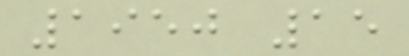1950 15
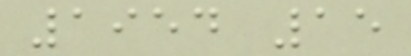1954 15
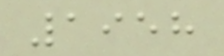1958
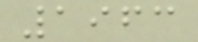1963
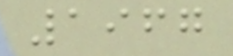1967
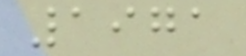1971
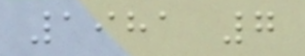1981 7
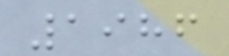1986
